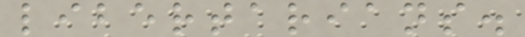libertarians.
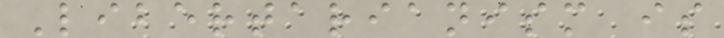Libertarianism is
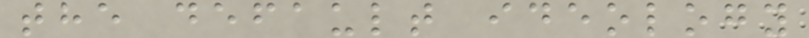the default ideology
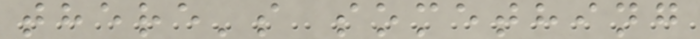there's something
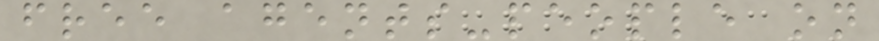free agents-people on
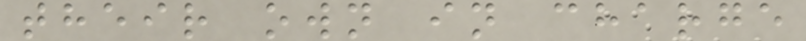their own in charge
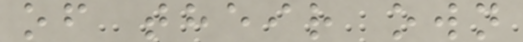of their own
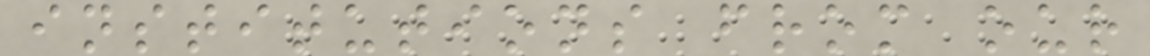institutions from our
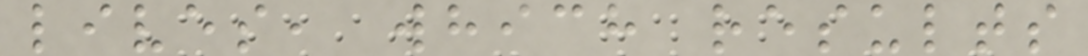lives, which results
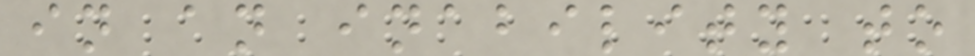in an inability to
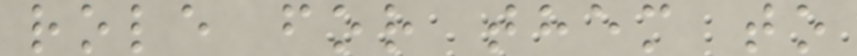role for them to
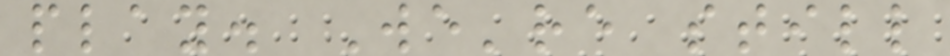play. We're still
